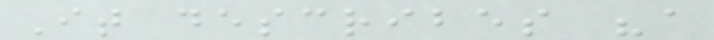It describes "a
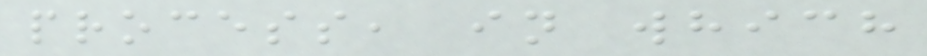process, in which
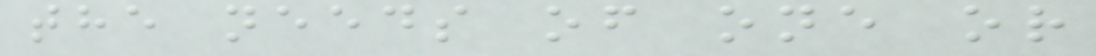the needs of one or
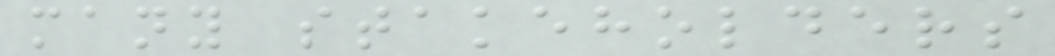many stakeholders
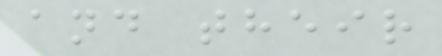and their
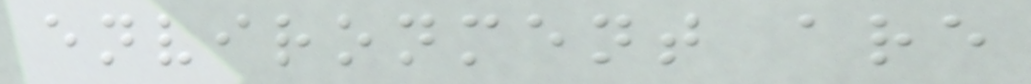environment are
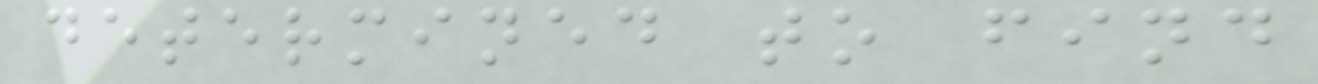determined to find
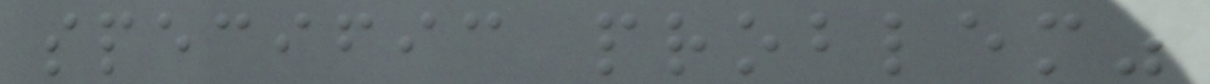specific problem"
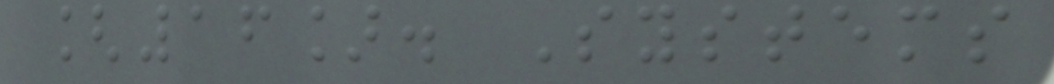[16]. Systems
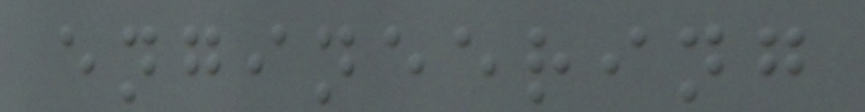engineering
